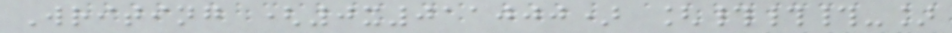Writing (0x011000) [###-]
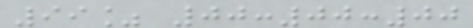99% 00:00:00
